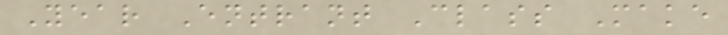Year Entrant Class Make
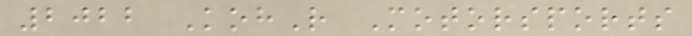2022 KohR Motorsports
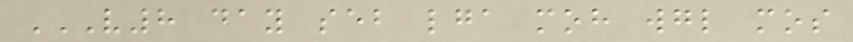V8 DAY SEB LGA MOH WGL MOS
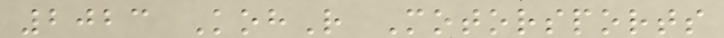2023 KohR Motorsports
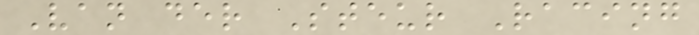Van der Steur Racing
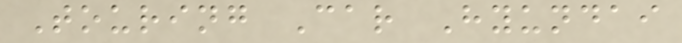Touring Car Hyundai
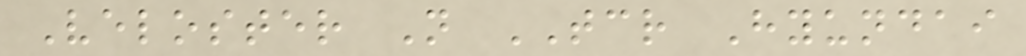Veloster N TCR Hyundai
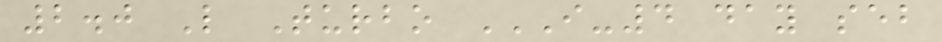2.0 L Turbo I-4 DAY SEB
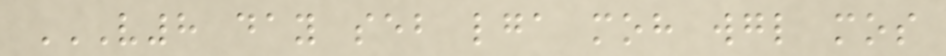V8 DAY SEB LGA MOH WGL MOS
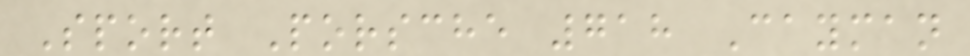Sport Porsche 718 Cayman
